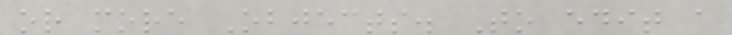or more Objects. To edit a
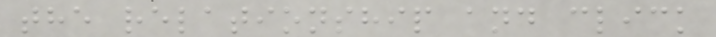the relationship and click
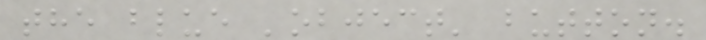the blue 'object' button.
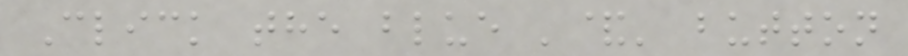Click the blue '&' button
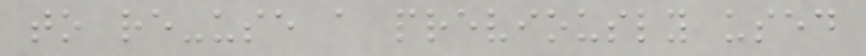to re-use a previously used
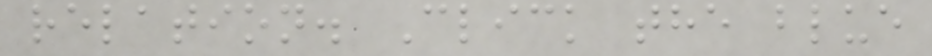relation. Click the blue
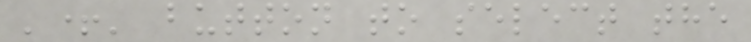'+' button to select the
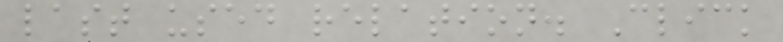last used relation. Click
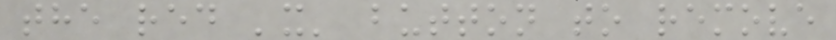the red 'x' button to remove
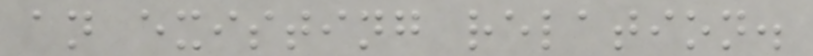an existing relation.
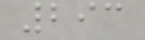293
